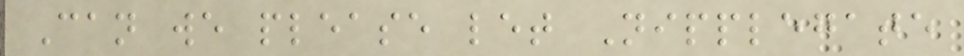Can we please let Nipplegate
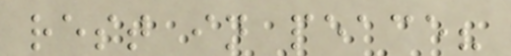rest in peace?
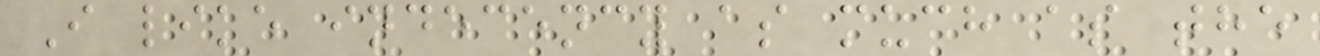I like indecency as much as the
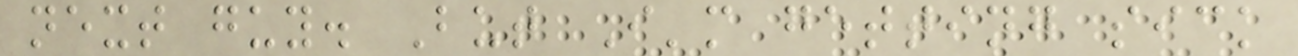next guy. But I'm getting sick
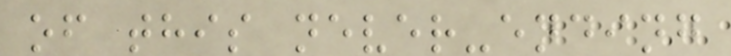of this never-ending
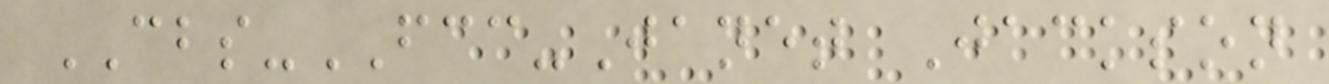CBS-FCC-Janet Jackson
